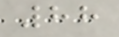88
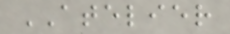ATELIER
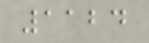1124
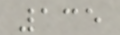135
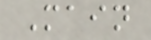Main
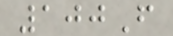100F
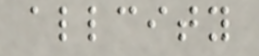allcity
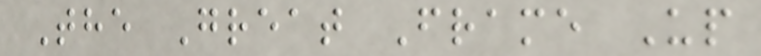The Great Frame Up
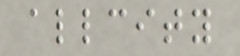allcity
